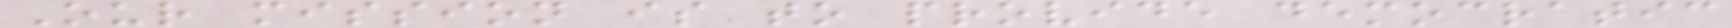Our mission is to provide democratic
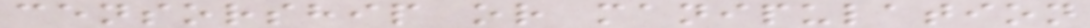censorship or manipulation
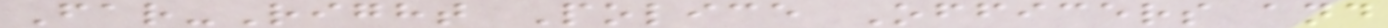Far-Right Police Officers and
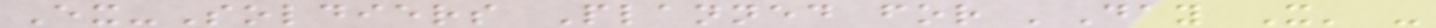Ex-Soldiers Planned for 'Day X' -
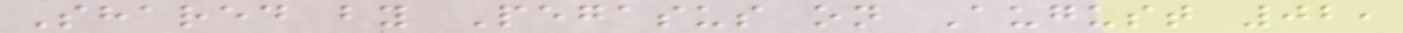Shared by Pegasus on August 02,
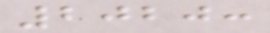2020:
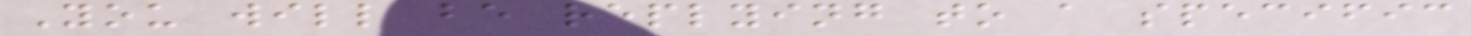You will be replying to a specific
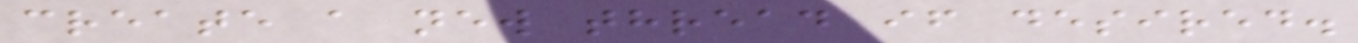create a new thread if desired.
